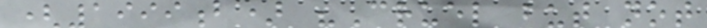(1999b) "Cruel but not
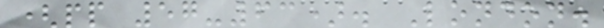(pp 57-63). London.
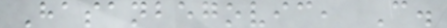Hasanbegovic, C.
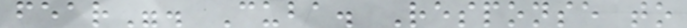fear". Cuba. Response to
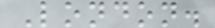London.
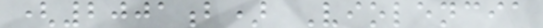(2001b) Violencia
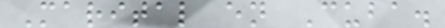Marital en Cuba.
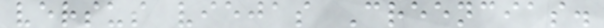versus viejas Creencias.
